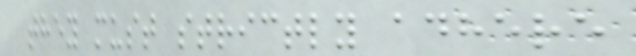they must strictly adhere
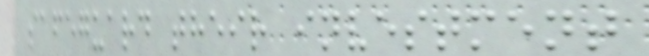safeguard their investment
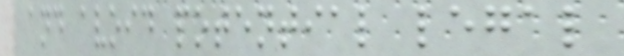and avoid potential legal
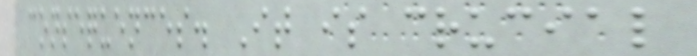consequences. It is crucial
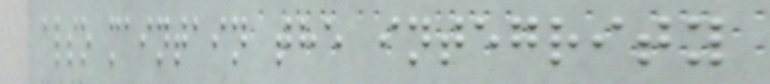also maintain the integrity
